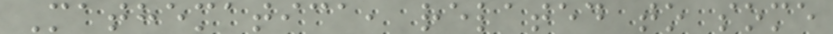Mathematica, related to some
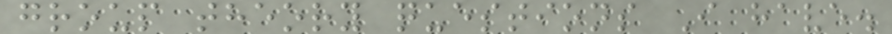group theory questions I have.
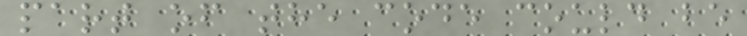part of the code could be
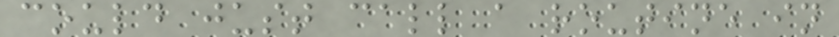could just call a routine in
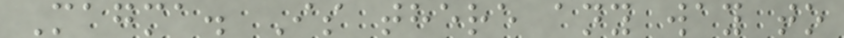Magma. Is there any way to
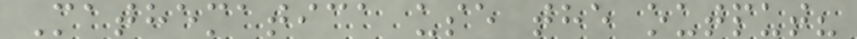Mathematica use the output?
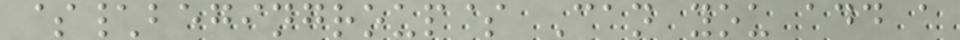$\begingroup$ Can you add a
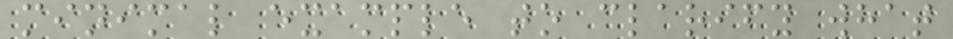minimal example to clarify what
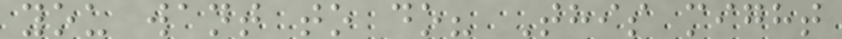you want to do? This might
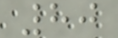80
